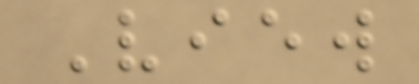View
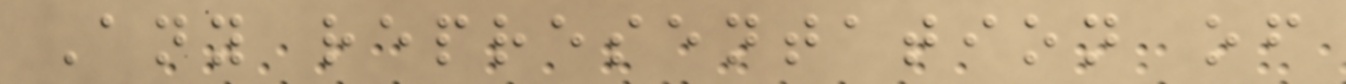Any representation of
